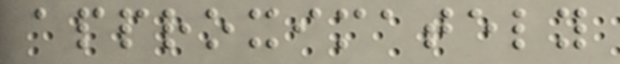approximately
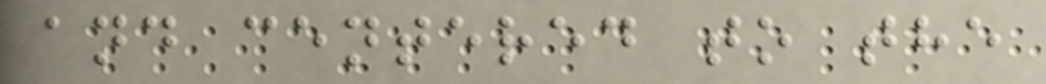and centered to the
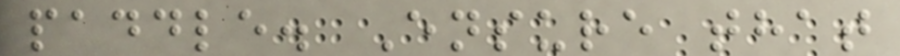paddle. Ensure that
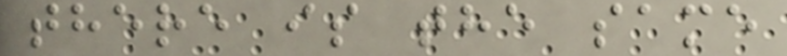there is the same
